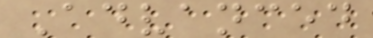Advanced
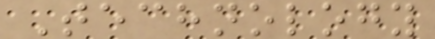Technology
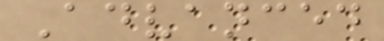Advanced
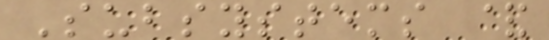Subsystems &
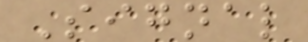Signal
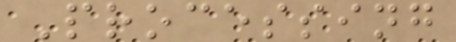Processing
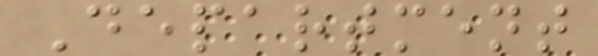Department
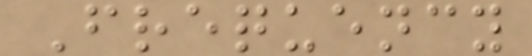Frequency
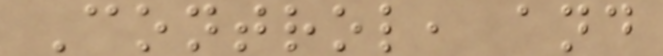Control, and
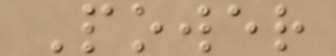Power
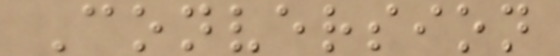Conversion
